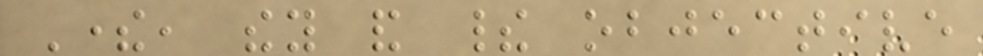There, they and their objective
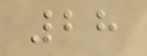28
